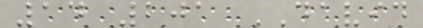14 201 DAVID
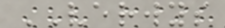VERWYS
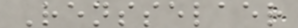Rensselaer
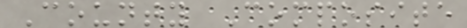County Composite
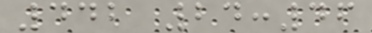442 24:46
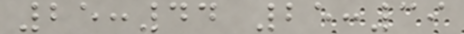25:44 25:39
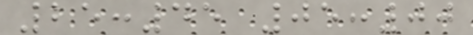25:45 05:00
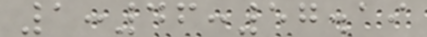1:46:57.19
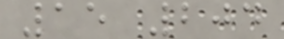15 204
